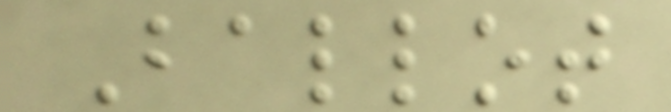Ballot
